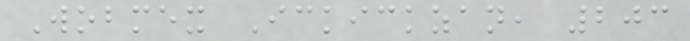Wobmex Ickickzan, 203
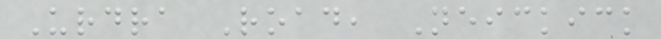Urdra Road, Neickick
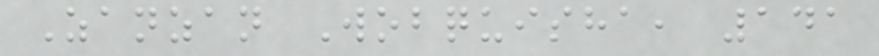Zanzan Wobquisha, 141
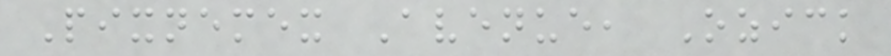Pixnemex Avenue, Ozick
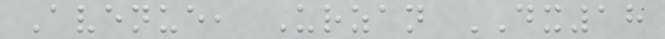Avenue, Urzan DX18
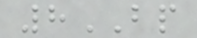8BP
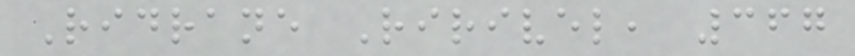Ridrane Ririvel, 367
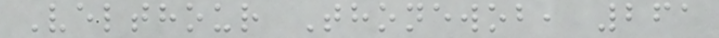Velthour Thonewob, 261
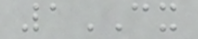1CX
